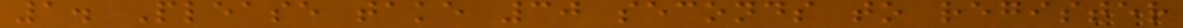1. Please take 30 seconds to register
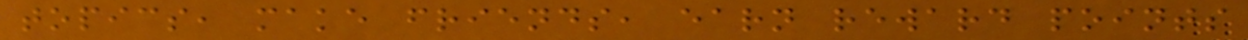topics, make friends, earn reward points
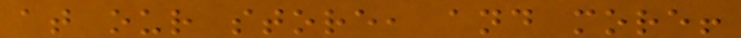at our store, and more!
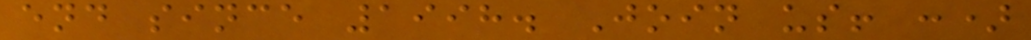end since 1998. Join us! :)
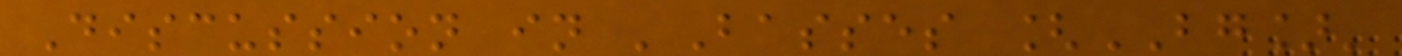Discussion in 'Basses [BG]'
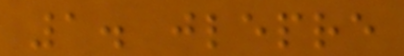1. jlepre
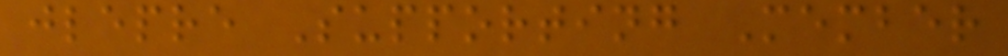jlepre Supporting Member
